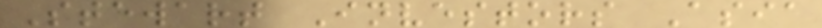Stewart Investors Asia
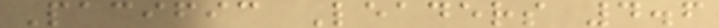Pacific Leaders 4.6
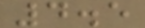4.5
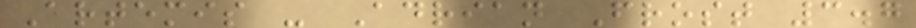Artemis - Adrian Frost 3.7
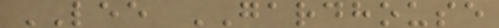LEE GARDHOUSE
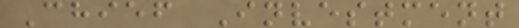Chief Investment
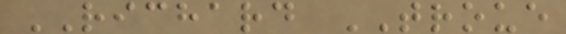RICHARD TROUE
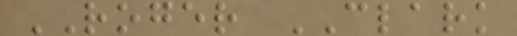ROGER CLARK
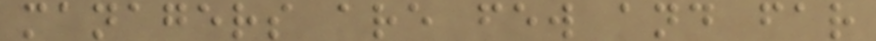managers are few and far
